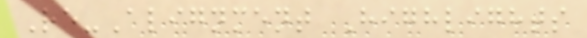Re-Alignment Highlights
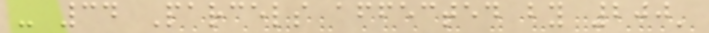- 34 Parcels affected by 200'
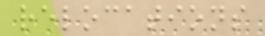relocations
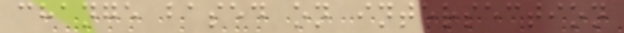change based on intersection
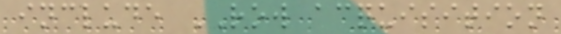include ROW acquisition
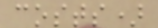costs)
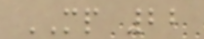MP 22
